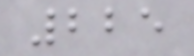225
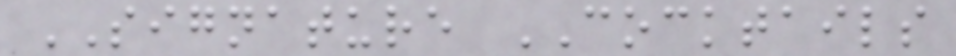SIGNATURE COCKTAILS
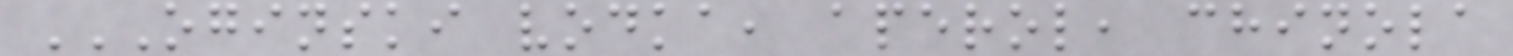OGINSKI VODKA, APEROL, CHINOLA
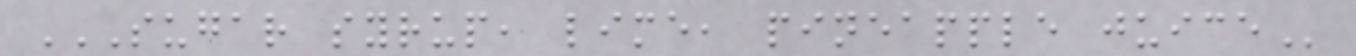SUGAR SYRUP, LIME, PINEAPPLE JUICE
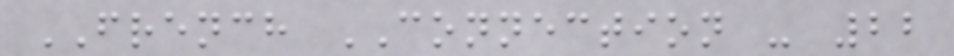FRENCH CONNECTION - 22
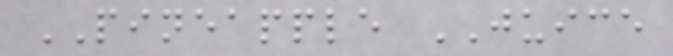PINEAPPLE JUICE
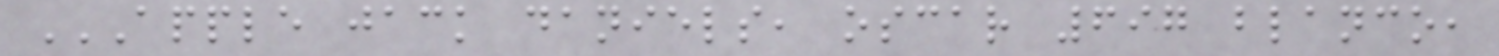APPLE JACK DANIELS, OSCAR 697 BLANCO,
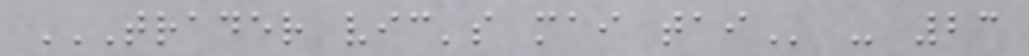TRADER VIC'S MAI TAI - 23
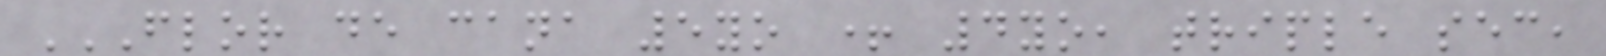FLOR DE CANA 5YO + 4YO, TRIPLE SEC,
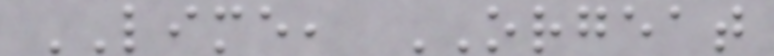LIME, ORGEAT
